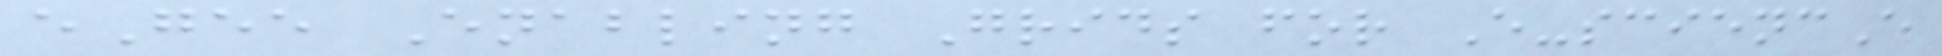eGee Enabling Grids for E-sciencE
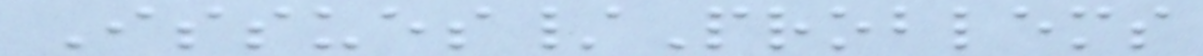Issues/Problems
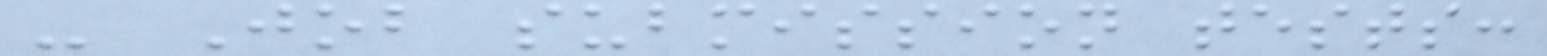- Job submission tests:
